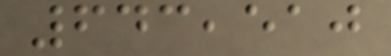643,510
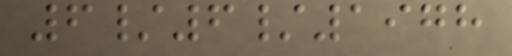6/6/1978
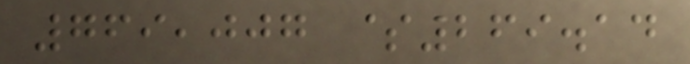769,007 $269.14
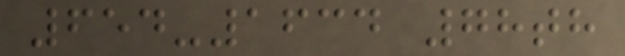654-1634 78th
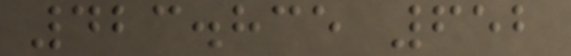423.835 652
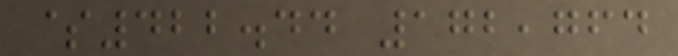$422.44 172,764
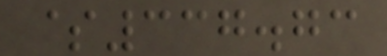$337.73
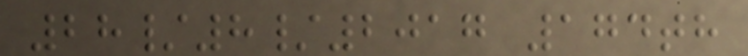28/8/2017 174th
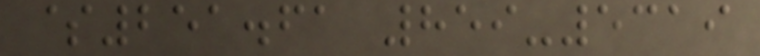$251.61 859-5319
